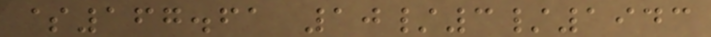$167.61 10/3/1943
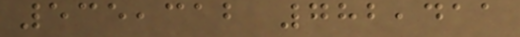535,312 782,411
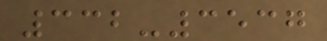332-3537
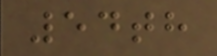54th
